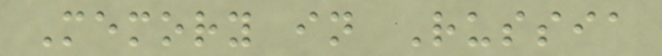Memory in Russia
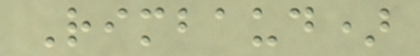Rimbaud)
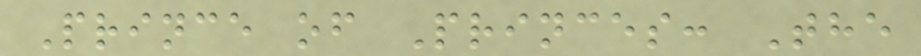Prince of Princes: The
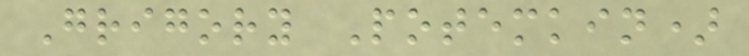Grigory Potemkin)
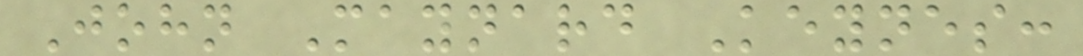John Maynard Keynes:
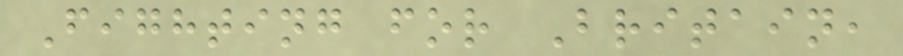Fighting for Britain,
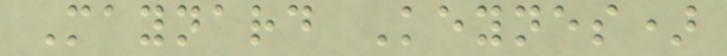Maynard Keynes)
